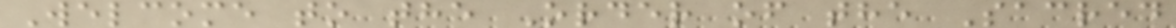Welcome to the Order of the Sacred
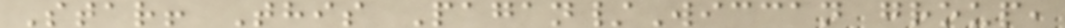Star! This Pagan/Wiccan group,
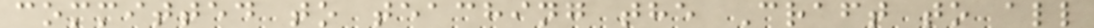committed to teaching the Craft to all
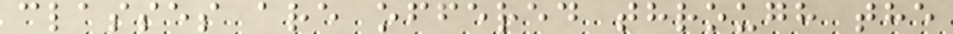classes are offered through the
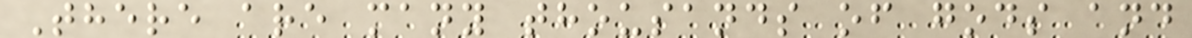There are many thousands of gods and
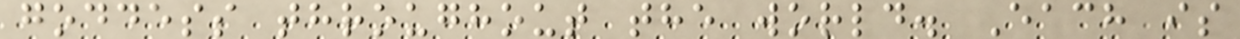goddess throughout the world. Each is
